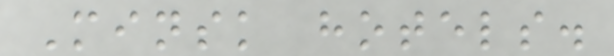Minsk hotels.
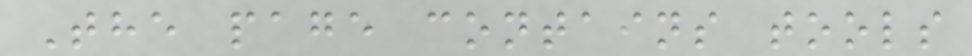The page contains tools
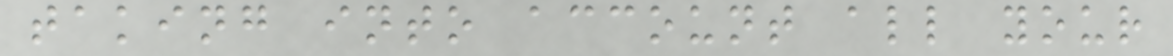taking into account all your
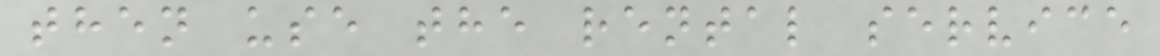then use the rental service
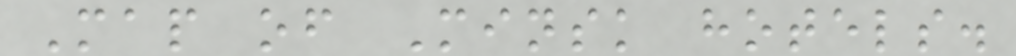Map of Minsk hotels.
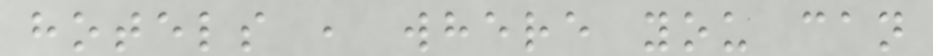hotels , where you can
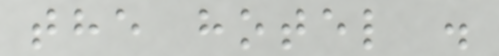the hotel .
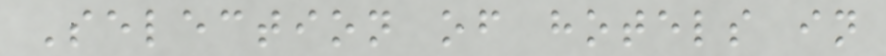Selection of hotels in
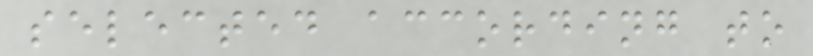selected according to
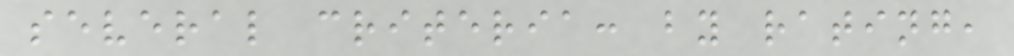several criteria: by rating,
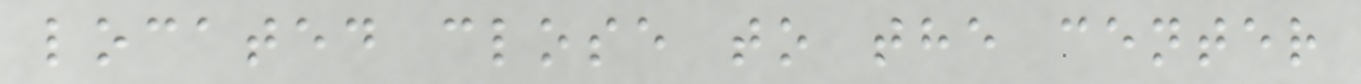located close to the center
